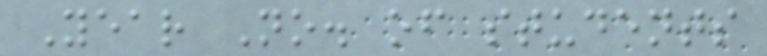Year No. of students
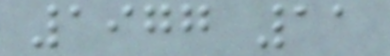1977 11
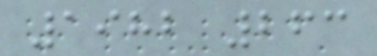1982 263
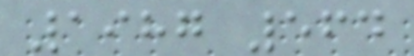1987 564
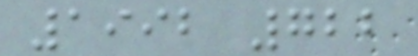1992 722
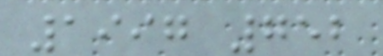1997 752
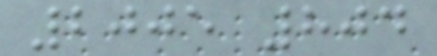2005 804
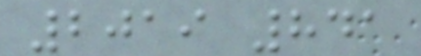2019 841
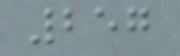257
